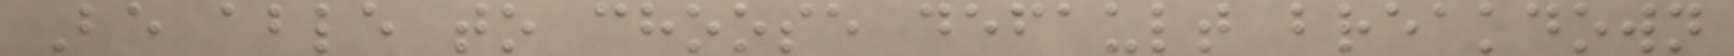Be able to choose default breakdown
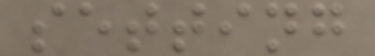setting
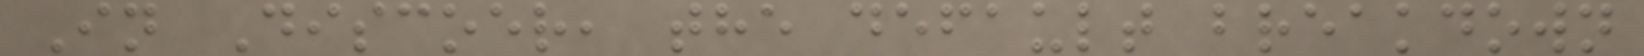In Discoer, the default breakdown
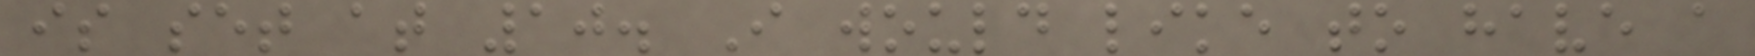is set at 10. I would like to have a
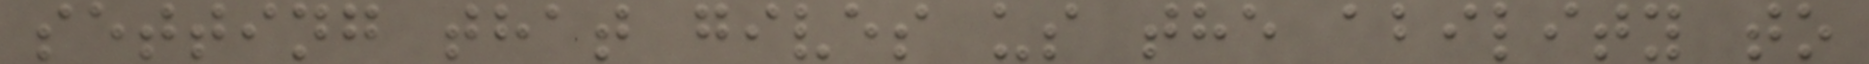setting that gives us the ability to
